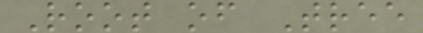Root of Tree
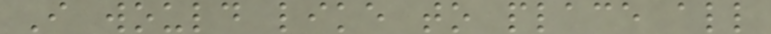I would like to place all
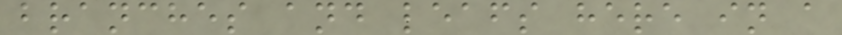branches and leafs here in a
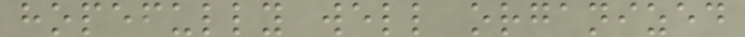hopefully well organized
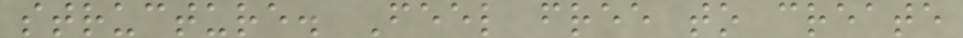structure. Feel free to create
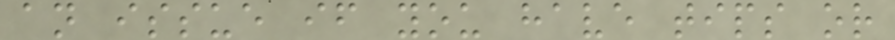an issue if you have tips or
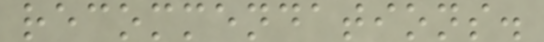recommendations.
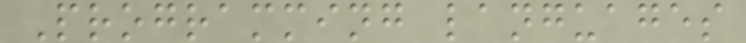Programming languages
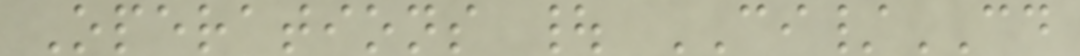Operations | CI/CD
